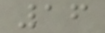16
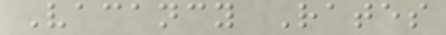Vacancy Rates
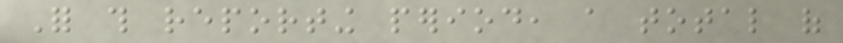For this reporting period, a total of
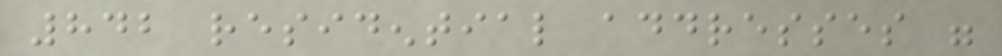842 residential addresses were
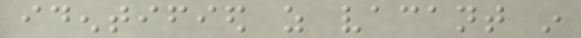identified as vacant in
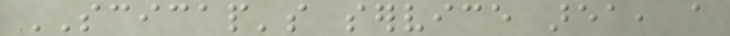SCICAP's service area, a
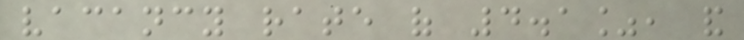vacancy rate of 4.1%, and
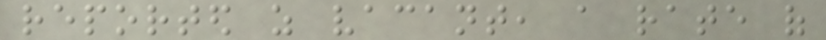reported as vacant, a rate of
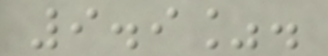9.9%.
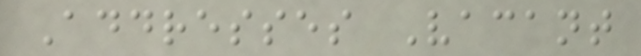Addresses Vacant
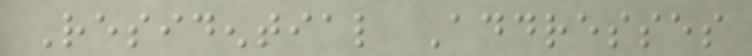Residential Addresses
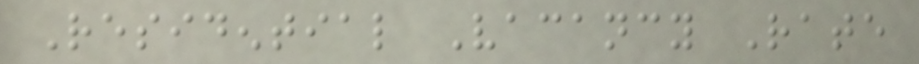Residential Vacancy Rate
